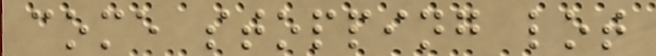come stopping lot
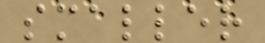smaller
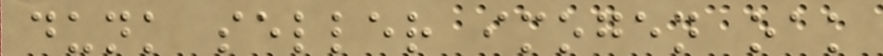dunk seller imogen oak
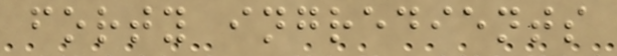forty ingredients
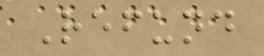Refund
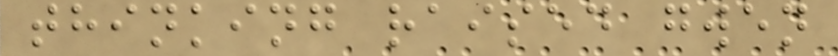thinking raised gwen
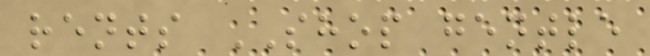rents SHOP gentle
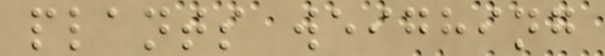plants weighing
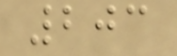203
